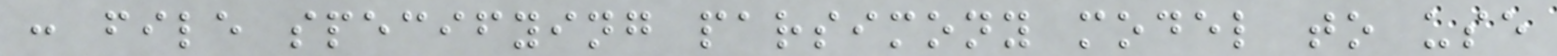: file specifying parsimony model to use
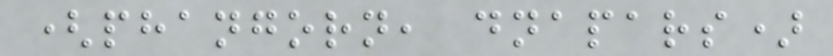(phangorn, dnapars)
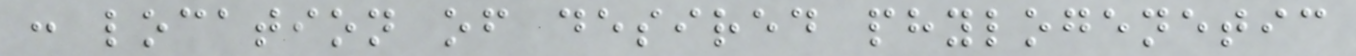: location of desired phylogenetic
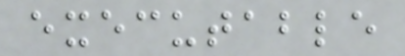executable
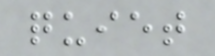quiet
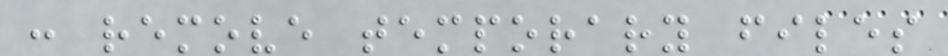: remove temporary files
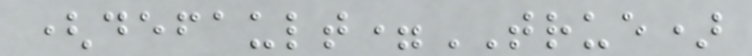(default=TRUE)
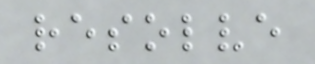resolve
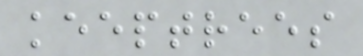keeptrees
